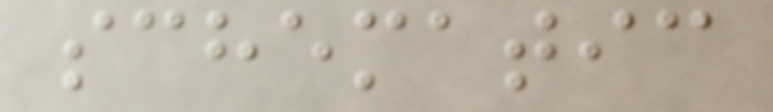schematic
